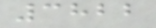3822
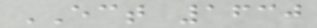ECT 1630
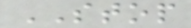STOP
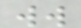ww
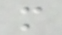m
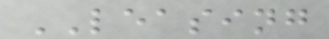LEASING
